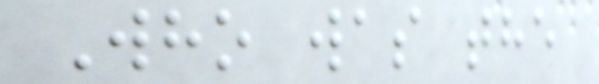Who was the
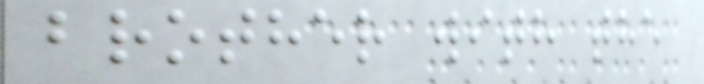brother with the
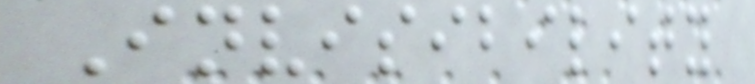Invisibility
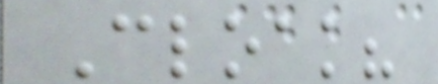Cloak?
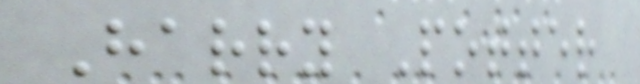Harry Potter
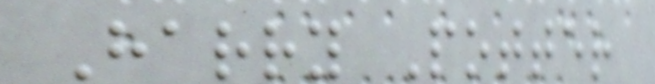Harry Potter
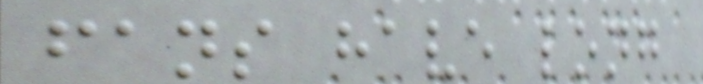fans have long
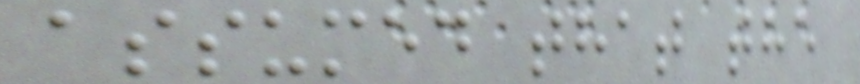assumed that the
